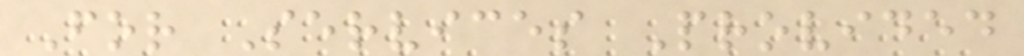For Services Provided
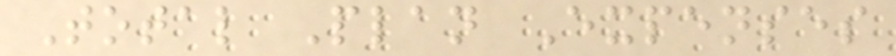Total Plan Expenses
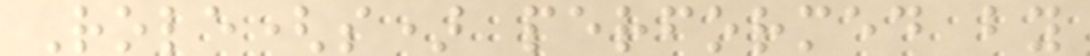Role(s) performed by
